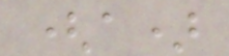(a)
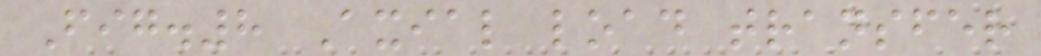Fig.8 Axial load transfer
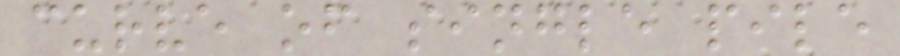curve of single pile
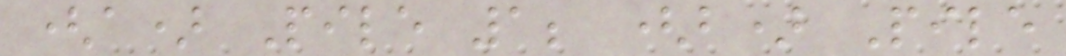(a) Pile 1; (b) Pile
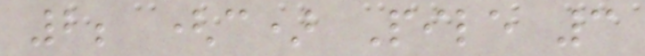2; (c) Pile 3
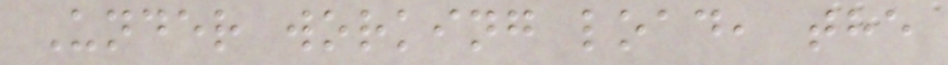Under working load, the
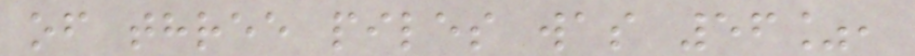of three piles was 56%,
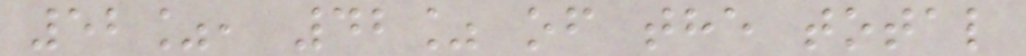52%, 42% of the total
